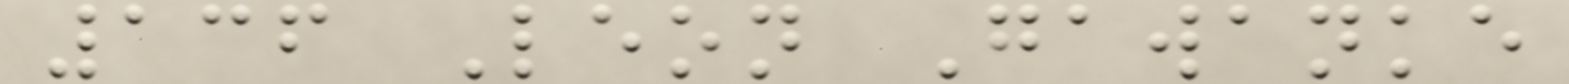136 Leon Gawanke
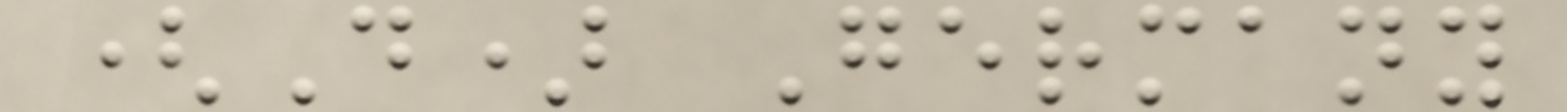(D) Germany
